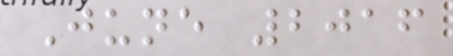June 2016
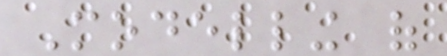Modelling of
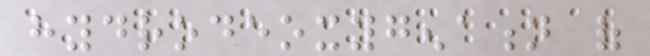hydrodeoxygenation of
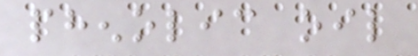phenolic oil
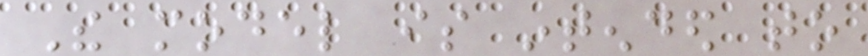The model is intended to
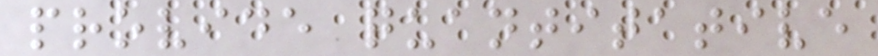provide quantitative
